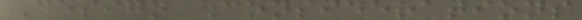Design Considerations
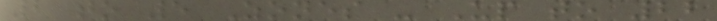2 to 5 Zones - Up to 22
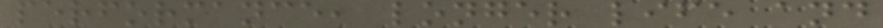performance, longer life and
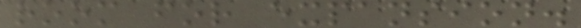room for expansion.
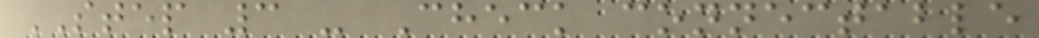STEP 3 - Check connectable
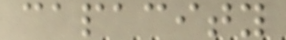capacity
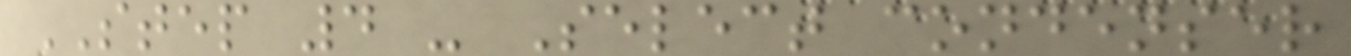STEP 4 - Select condenser
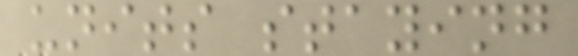units staying
